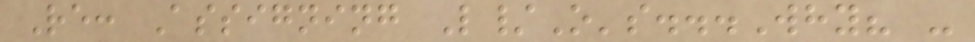Re: Assigning L/O's...Why? -
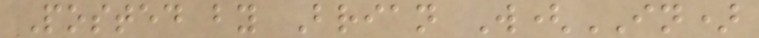Posted by Brian W(IN)
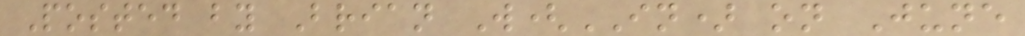Posted by Brian W(IN) on June
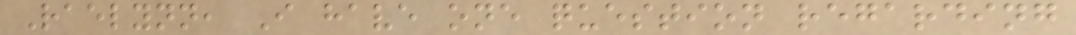Raelynn, I have one question regarding
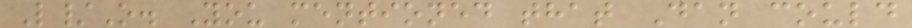L/O. You mentioned that Dan could
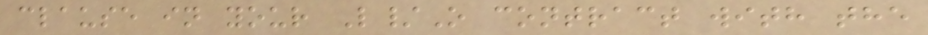clause in your L/O contract with the
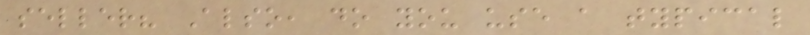seller? Also, do you use a typical
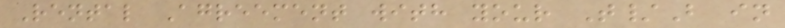Rental Agreement with your T/B in
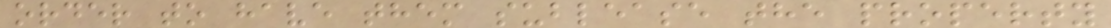order to have them sublease the property
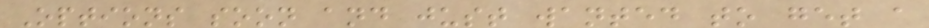Options soon and just wanted to get a
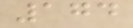174
